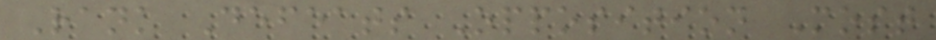Rank Defeats Opposition Most
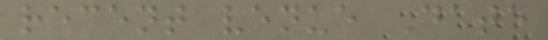recent venue Date
